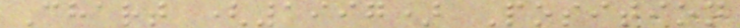Chart (1997) Position
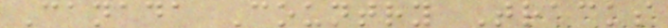Canada Country Tracks
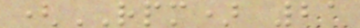(RPM) 21
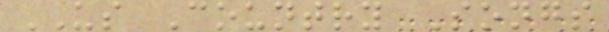US Country Songs
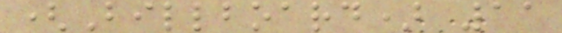(Billboard) 11
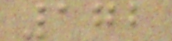172
